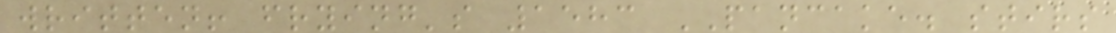written! frying's 1583 PANCAKE. stirs
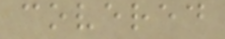covered
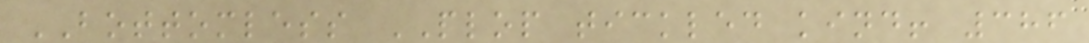BOTTOMLESS PLOP tickled kind! 386
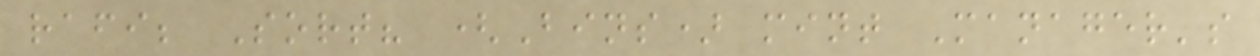rafi; Sort? (Bins) mint Manager's
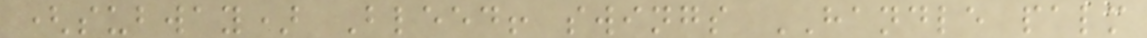(subway) Bleed! swings HANDLE palm
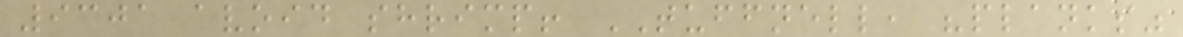9301 avoid shrimp! TUFFNELL, "planks"
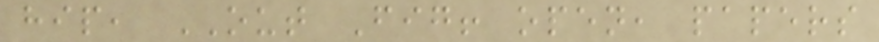hip, OUT Fig! open, papers
